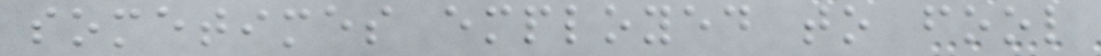sometimes employed to fool
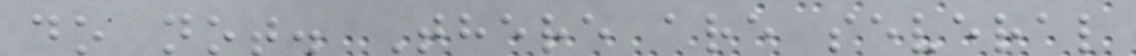do not. There are several
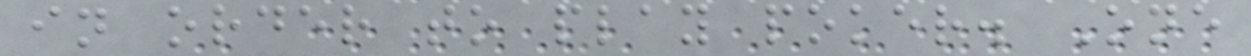in order to play poker. One
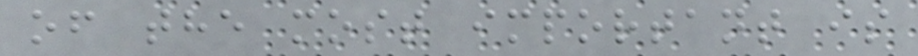of the most important is
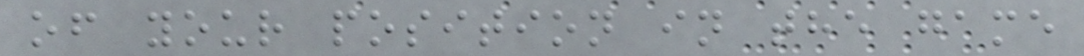of your position in the game
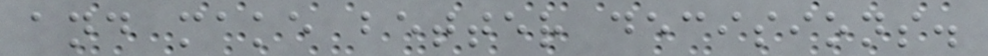and make better decisions.
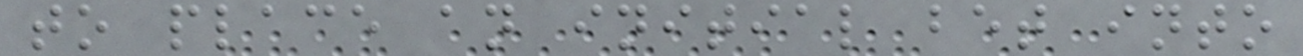to place an initial bet into
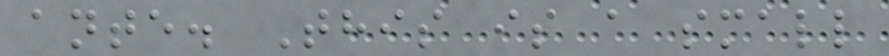ante. This is a small
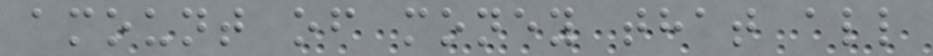amount of money that all
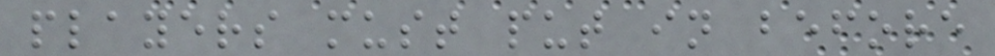players must put in before
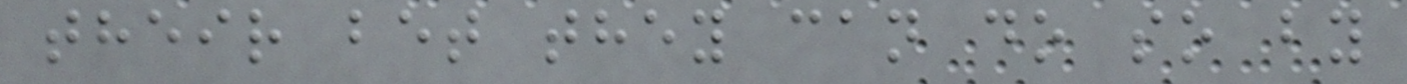their bet they can do so by
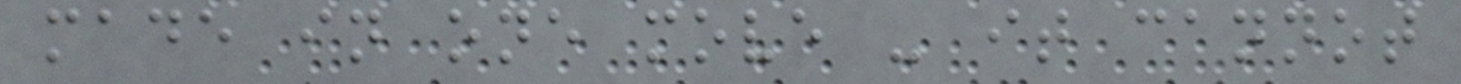made in one move - it cannot
